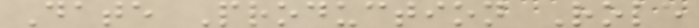Date Production Role
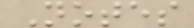Notes
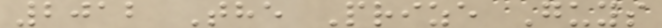2012 The Prize Guys
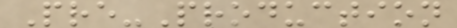Pre-Production
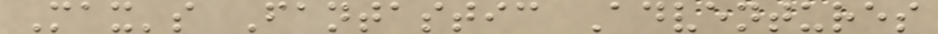Max's Fantastic Adventures
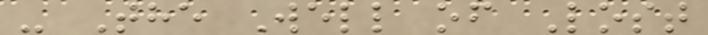- The Well of Lost
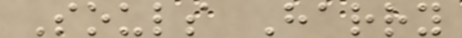Souls Harry
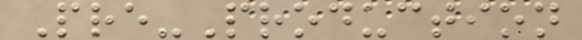Pre-Production
